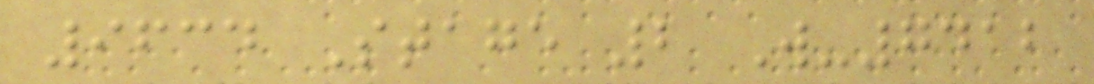9634 Stage 2 W-7412
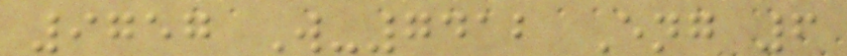9757 W-7412 Eng 6
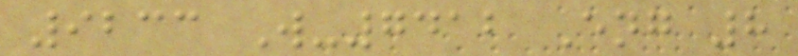9233 W-7412 Eng 8
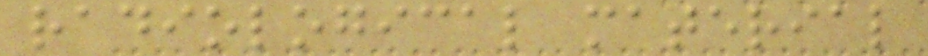radiological material
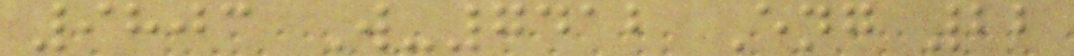9803 W-7412 Eng 22
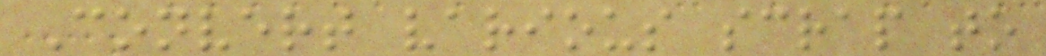Convert various scrap to
